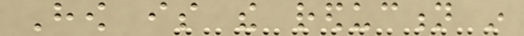How is the reduction in
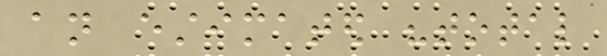an estimated "total
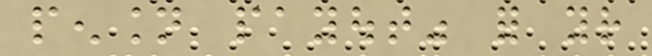pension payout" for your
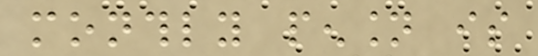monthly pension is
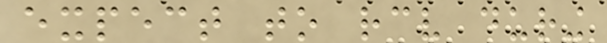expect to receive during
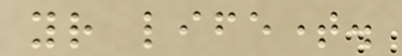your lifetime.
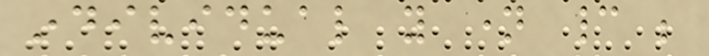individual you name cannot be
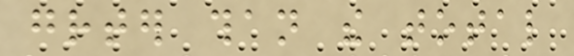greater than the total
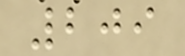209
